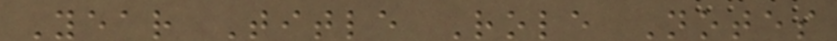Year Title Role Notes
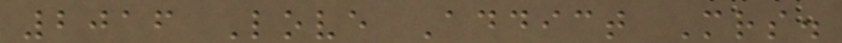2016 Love Addict Mrs.
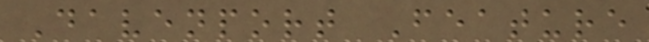Davenport Feature
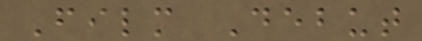Film Debut
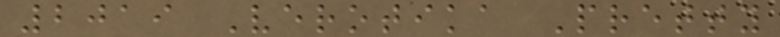2019 Verotika Pretty
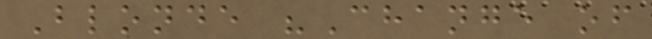Blonde "Change of
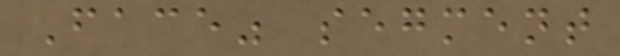Face" segment
